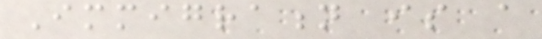Immigration is a
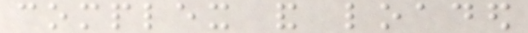complex and loaded
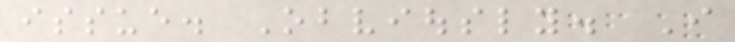issue. Obviously. I
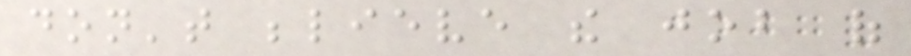don't believe the job of
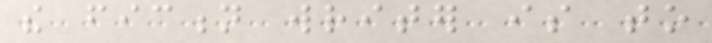the fiction writer is to
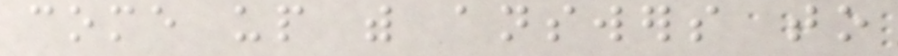come up with answers to
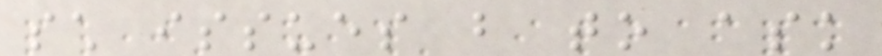such issues but to ask
